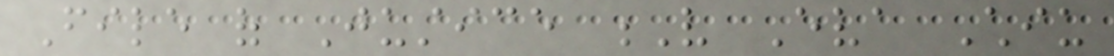File of Justice V Eva Chiu
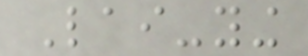Lai-ying
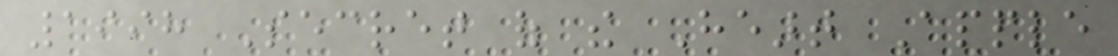1998 Secret of the Heart Apple
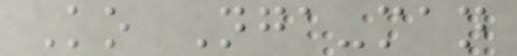Ko Nga-man
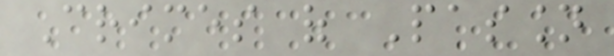Crimes of Passion
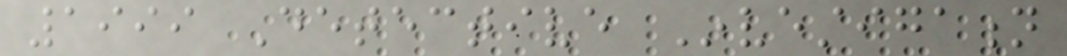1999 Detective Investigation
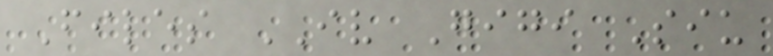Files IV Gigi Siu
